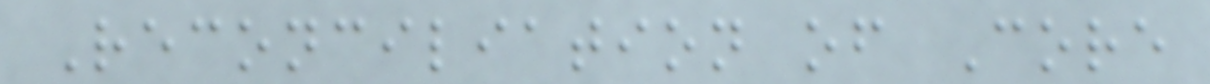Reconciliation of Core
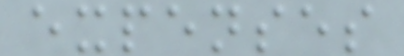expenses
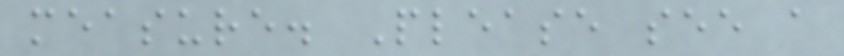measure. Please see a
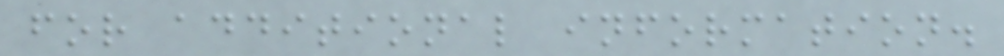for additional information.
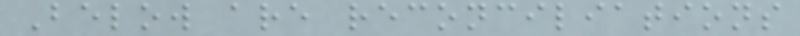Below are reconciliations
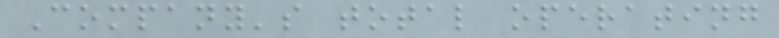Company's total operating
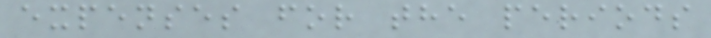expenses for the periods
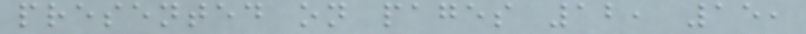presented on pages 12, 15,
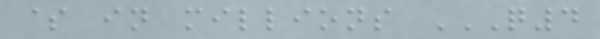$ in millions Q4
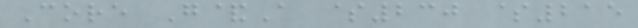Core G&A $230 $215
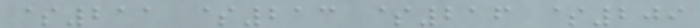$211 $213 $216 $209
